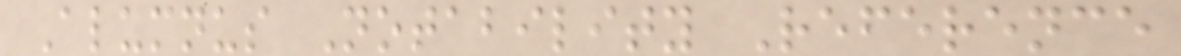Alumnus Notability Reference
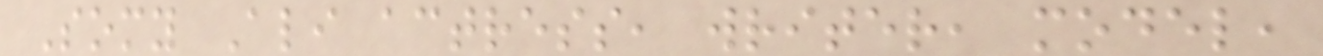Somy Ali actress, writer, model,
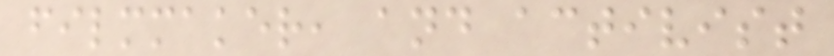filmmaker, and activist
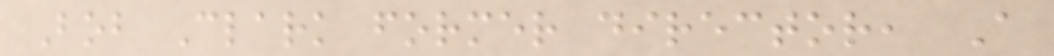Bob Clark former director, A
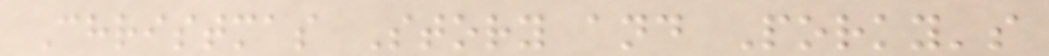Christmas Story and Porky's
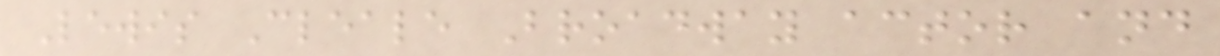Lewis Cleale Broadway actor and
